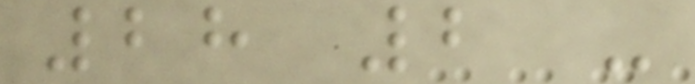28 2 -
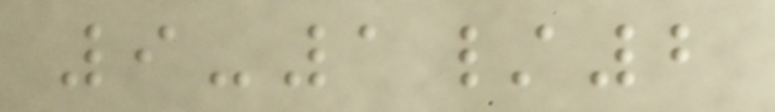9-1/2
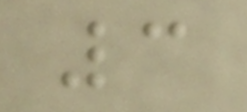3
